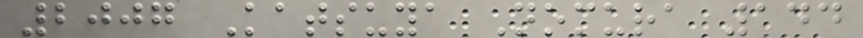2007 Katsuya Nomura 144
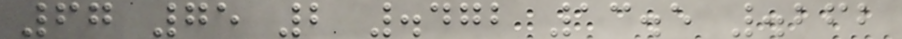67 75 2 .472 13.5 .262
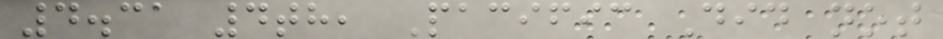4.31 4th, Pacific Did not
